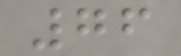76
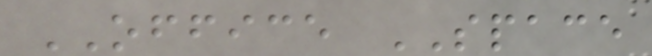OFFICE SPACE
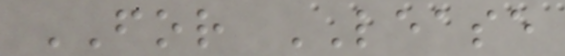FOR LEASE
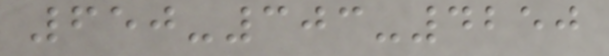650-303-4250
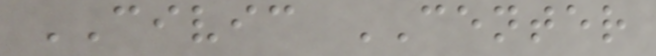CIVIC CENTER
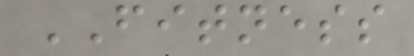FITNESS
